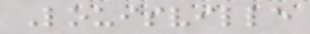Louisville
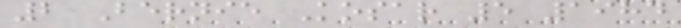2 Bernie Kosar 5 1984
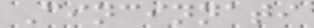Cincinnati
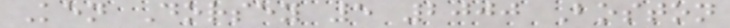Ken Dorsey 5 2000 Boston
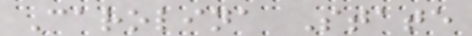Carolina State
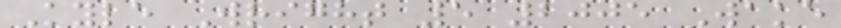Kyle Wright 5 2005 Wake
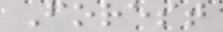Forest
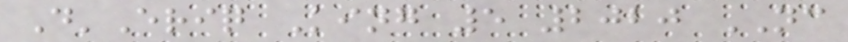D'Eriq King 5 2020 NC
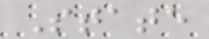State
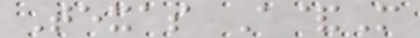Texas A&M
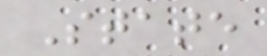State
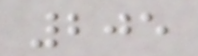205
